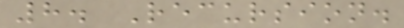8. Recursion.
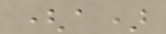(a)
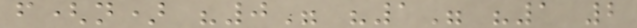f(n) "0" "1" "1 2
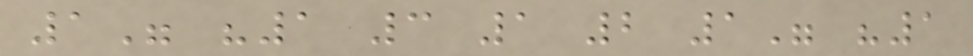1" "1 3 1 2 1" "1
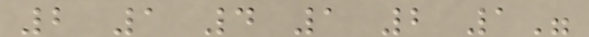2 1 4 1 2 1"
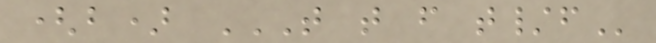(b) T T F T/F
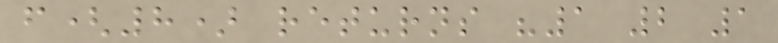f(8) returns "1 2 1
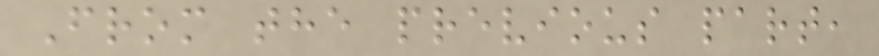From the previous part,
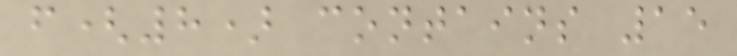f(8) contains 15
